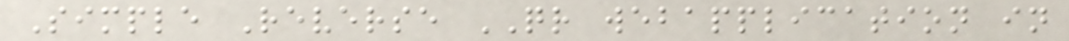Simple Reverse QR webapplication in
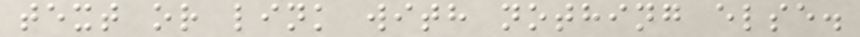text or link with nothing else.
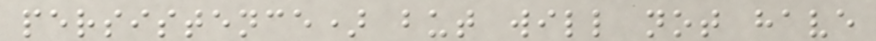persistence) but will not have
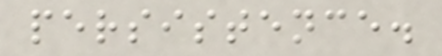persistence.
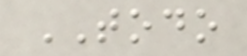TODO
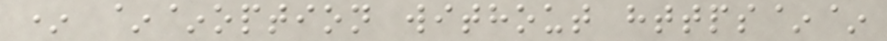* ~~option without https~~
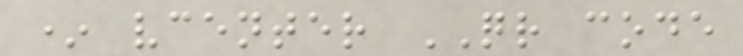* vcenter QR code
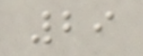29
